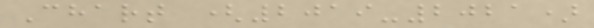Chart (2019-2021)
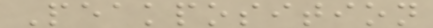Peakposition
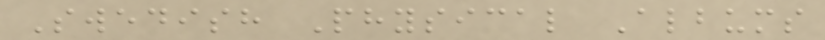Swedish Physical Albums
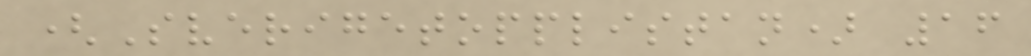(Sverigetopplistan) 16
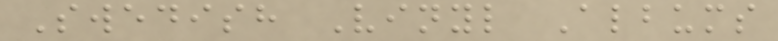Swedish Vinyl Albums
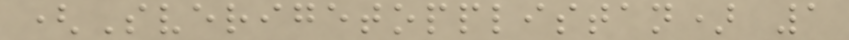(Sverigetopplistan) 1
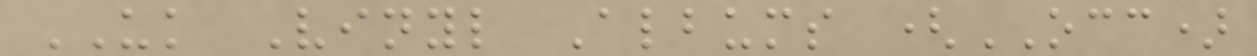UK Vinyl Albums (OCC)
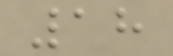18
